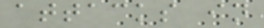attacks in
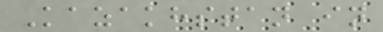Kazakhstan in
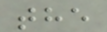the
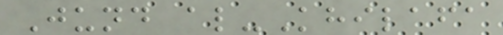Jund al-Khilafa
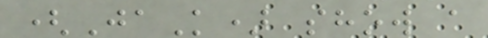(JaK) show a
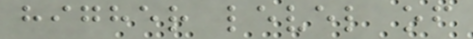higher level of
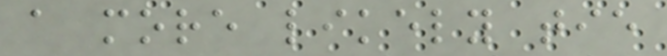a more likely tie
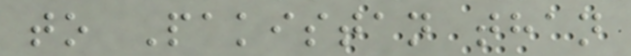to Pakistan than
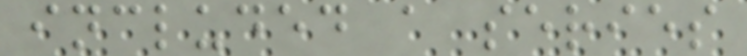included a series
